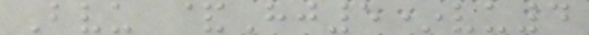Bvu &Hj5*vu4
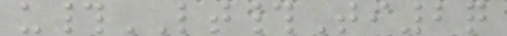u#LT#Ti2q
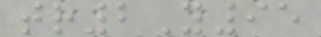tr2Y95
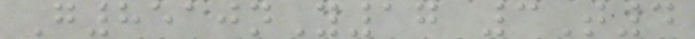G8510nY17 3T4
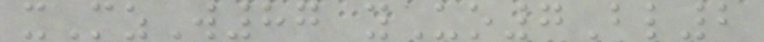xMzW87 yUo7Bl2
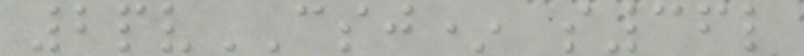2pvCSJ* s36l
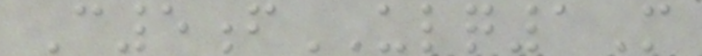C5fULQ1M
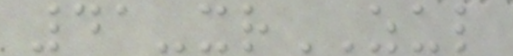41-xrZUL
